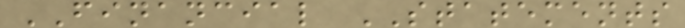FINANCIAL STATEMENTS
